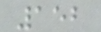152
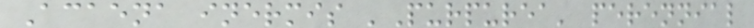Acaena inermis 'Purpurea' perennial
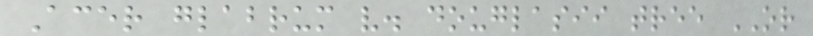Acer glabrum v. douglasii tree OR
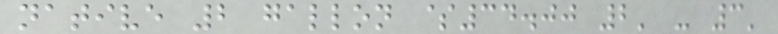native 2 gallon $34.00 2' - 3'
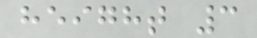height 3
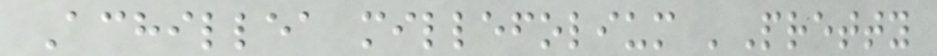Achillea millefolium 'Pretty
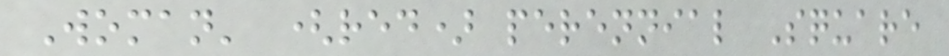Woman' (red) perennial Square
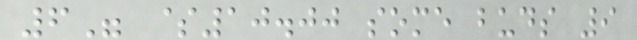6" $10.00 some buds 9
